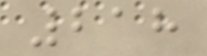218
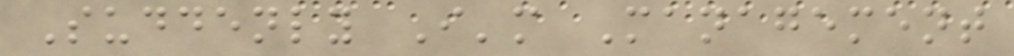Suddenly I'm Management
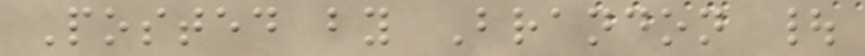Posted by Brandon |
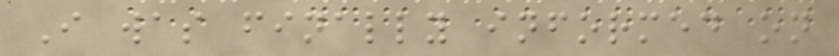I was finally informed on
